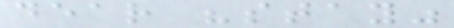dear "stay"
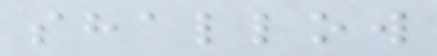shallow
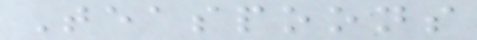Teaspoons
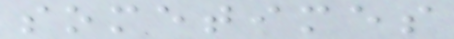sometimes
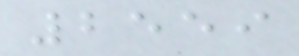2559
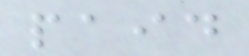paid
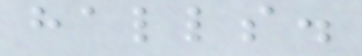halls.
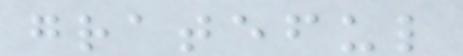grateful
